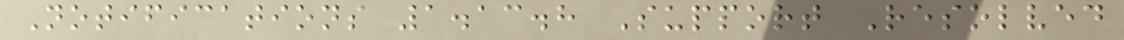Notifications 1.13.8 Support Resolved
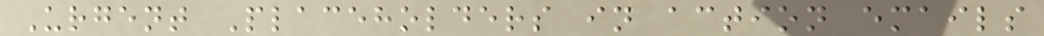Urgent Placeholders in action emails
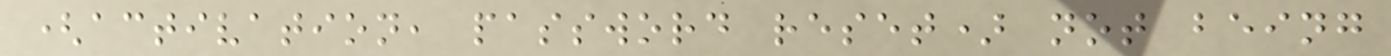(activation, password reset) not being
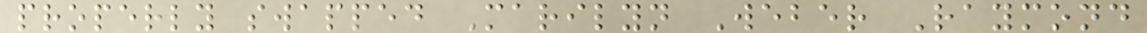properly swapped Marilyn Weber Raymond
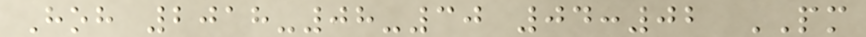Hoh 2018-08-30 04:02 PM
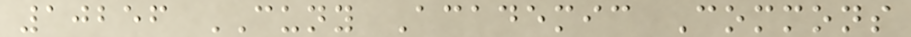10256 CUNY Academic Commons
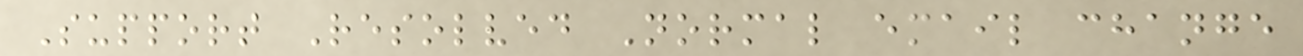Support Resolved Normal email change
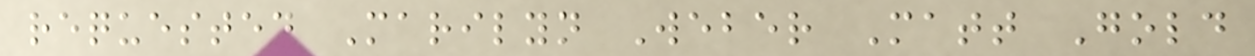requested Marilyn Weber Matt Gold
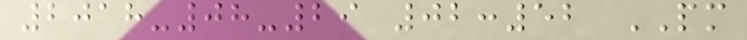2018-08-29 02:52 PM
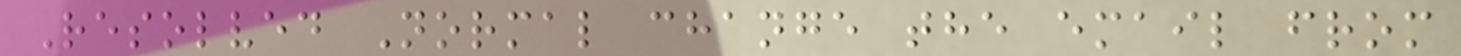Resolved Normal change the email from
